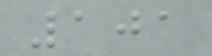101
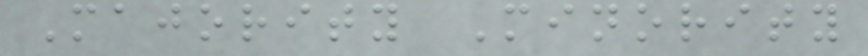Majority Minority
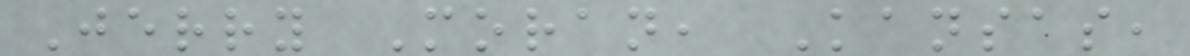Jerry Moran, Kansas,
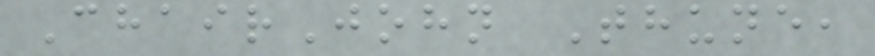ChairJohn Thune,
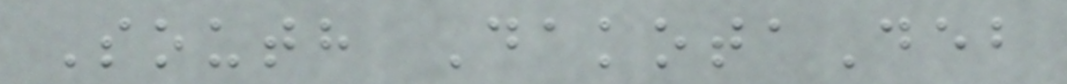South DakotaDeb
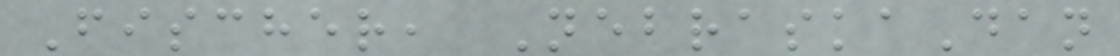Fischer, NebraskaDan
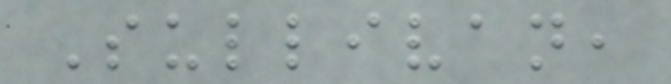Sullivan,
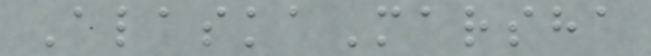AlaskaMarsha
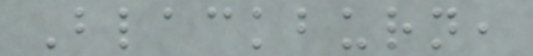Blackburn,
